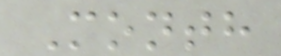Month
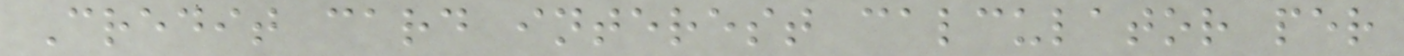Credit card interest calculator per
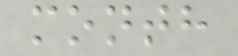month
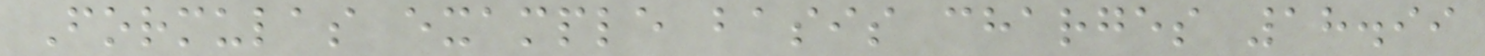Formulas example basis charges 18.99
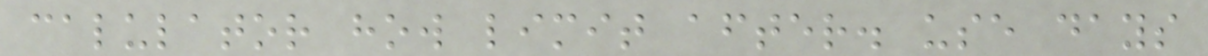calulator how limit after. use days
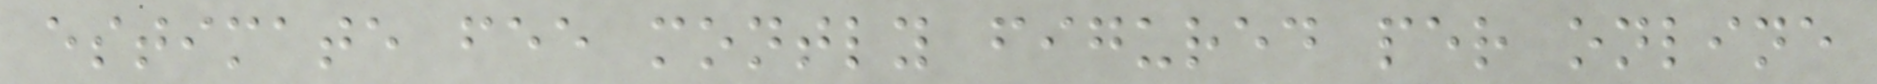estimate fee montly figured per online
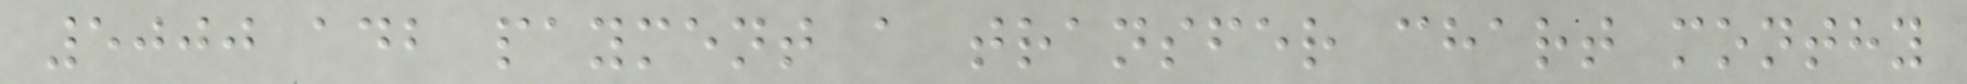5000 adb payment a transfer chart monthy
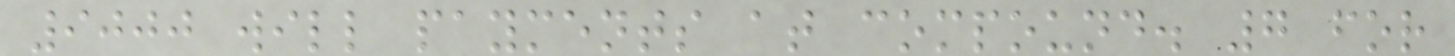9000 will payments at compound. 7 for
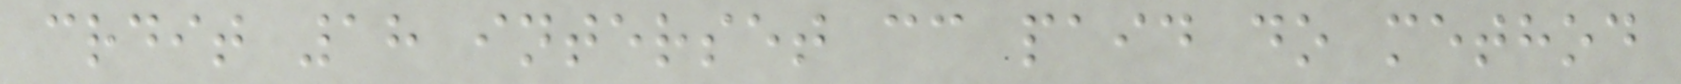crdit 18 interset cc paid do method
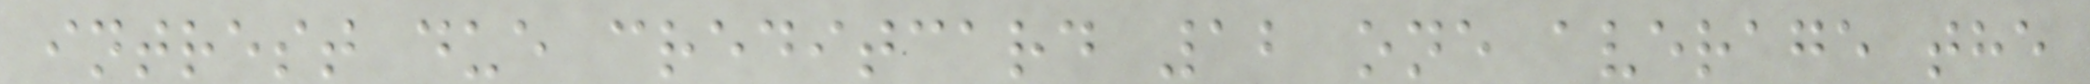intrest due creditcard 12 one average the
